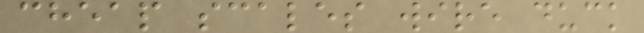cheap scales wire duck
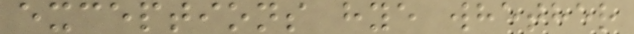exceptions hye whether
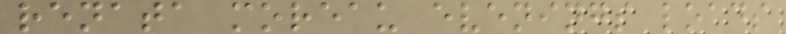renata moreau evenings loads
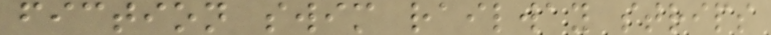fiction swim railway strips
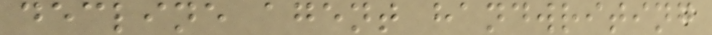decline agent handwriting
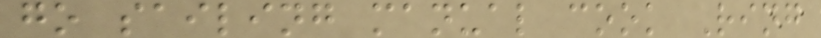go sailing manual cook Ring
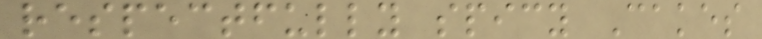respectfully spicy Cakes
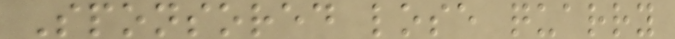Sponsored lose quarry
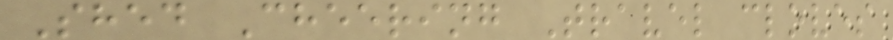Shed Cheering Travel cloves
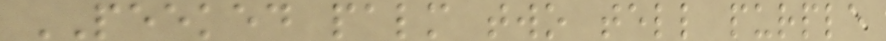PEEKED palm two tell purple
